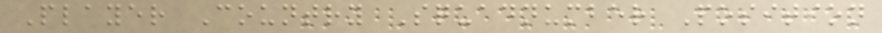Player Country Squadnumber Position
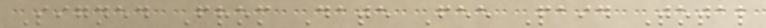Signed From Date Fee Paid Total
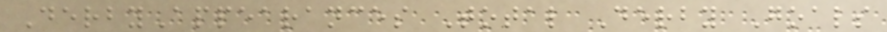DerbyAppearances Total Derby Goals
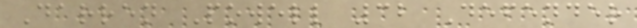Darren Powell 32 Defender
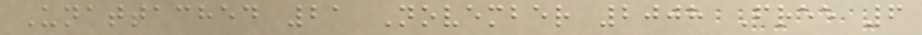Unattached 21 November 2008 Free 6
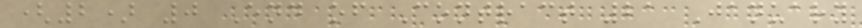(2) 0 End of Contract 21 January
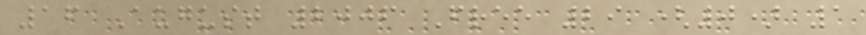16 August 2006 Free 29 (0) 1
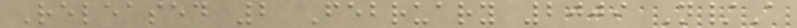Released 2 February 2009 N/A
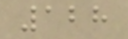128
